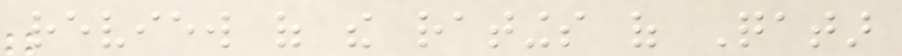review of the ratings of Qatar
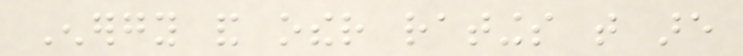Energy and other ratings that are
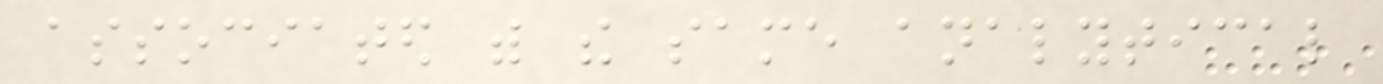associated with the same analytical
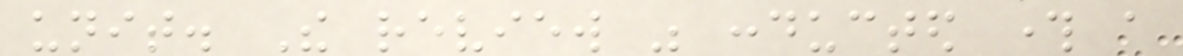unit. The review was conducted through a
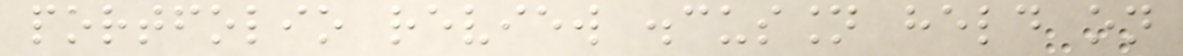portfolio review discussion held on
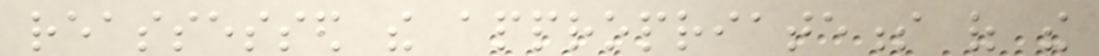reassessed the appropriateness of the
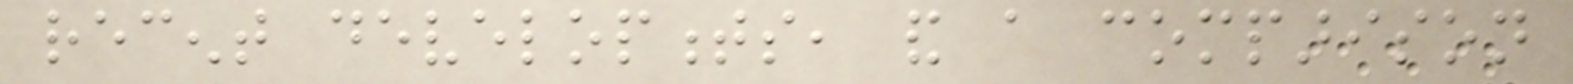recent developments, and a comparison
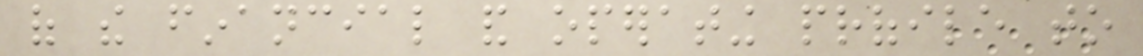of the financial and operating profile to
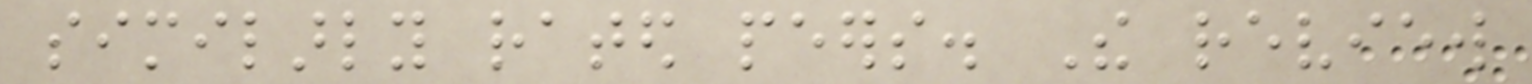similarly rated peers. The review
